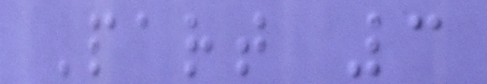Part 3
